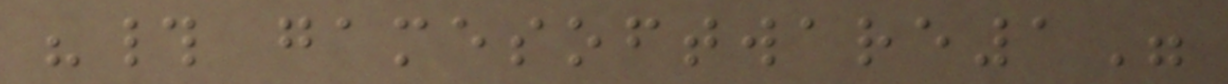"# gamesoftware1"
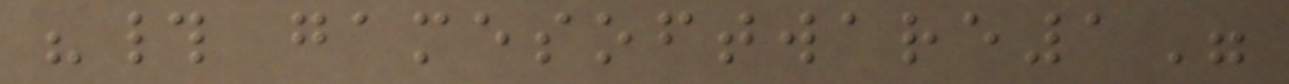"# gamesoftware1"
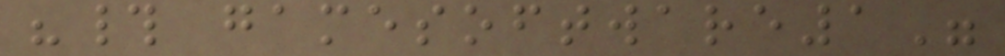"# gamesoftware1"
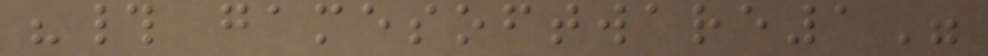"# gamesoftware1"
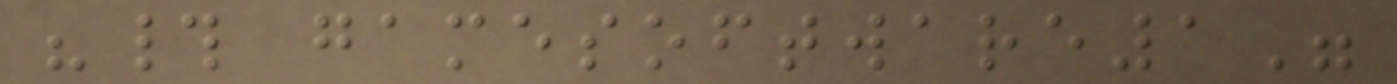"# gamesoftware1"
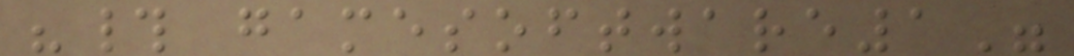"# gamesoftware1"
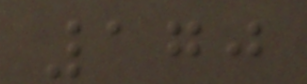170
